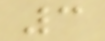3
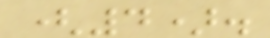(4).
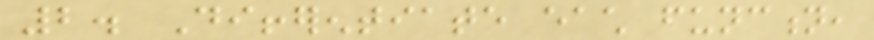2. Differentiate each function,
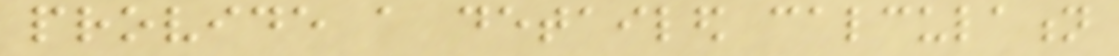provide a detailed calculation
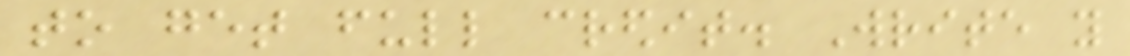to get full credit. Write you
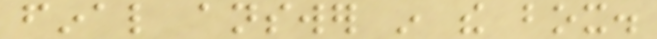final answer in the box.
